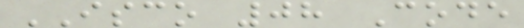ISCO 08 Code
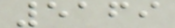5169
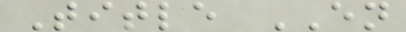Title EN
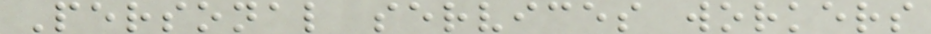Personal services workers
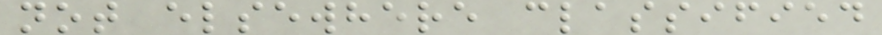not elsewhere classified
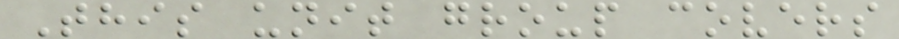This unit group covers
